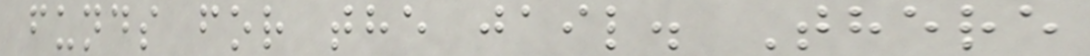funds for the jail. There
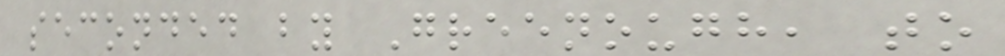seconded by Greenough, to
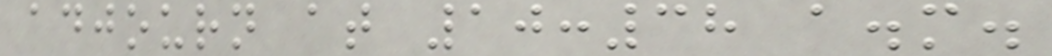adjourn at 10:38 a.m.
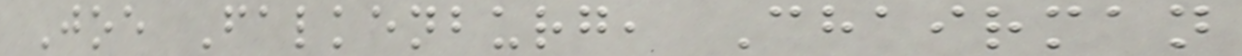Joe Falkenburg, Chairman
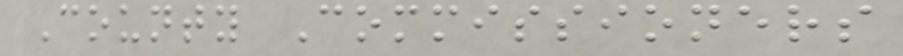County Commissioners
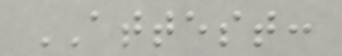ATTEST:
